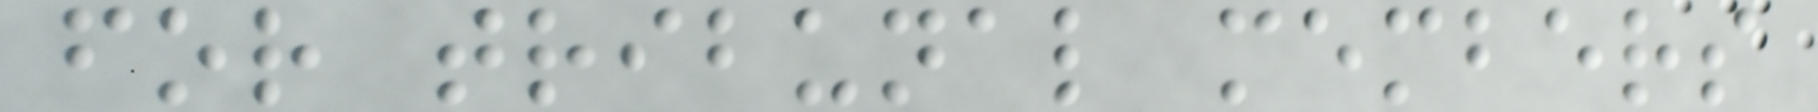for tribunal members
